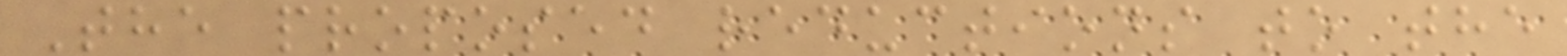The proposed reductions to the
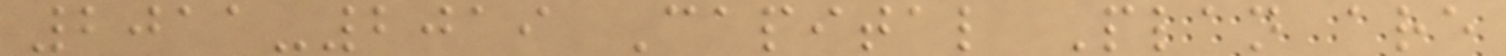2011-2019 Capital Plan are
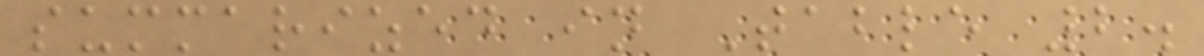summarized in Table 2.
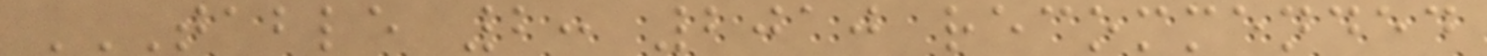TABLE 2: 2010 RECOMMENDED
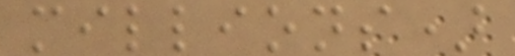millions)
